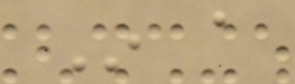In a
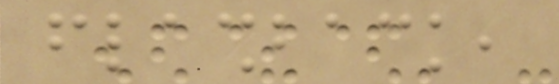flashback,
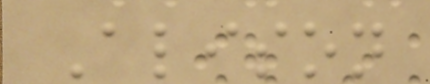Alison
